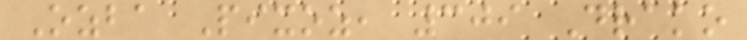Ozba Pixoz, 309 Drako
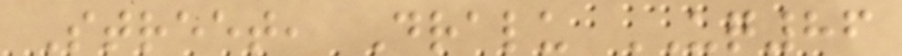Street, Dralu UQ86
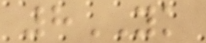8YK
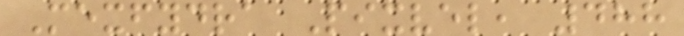Mexfydra Pixvel, 488
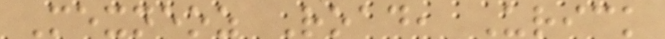Mexneoz Road, Urick
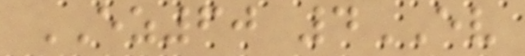EZ60 4EV
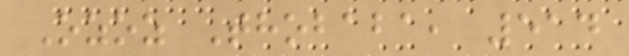Ozoz Thobaba, 514
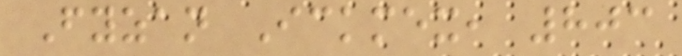Fyzan Ickmex, 803
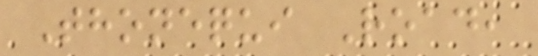Thonequi Road,
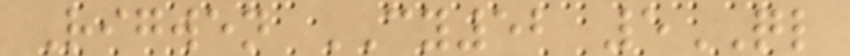Rigwen CY52 5QL
